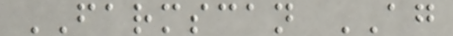FARMSCAN AG
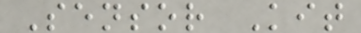Sensor Kit
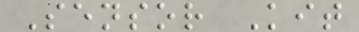Sensor Kit
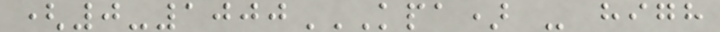(0-1000KPA) - HIGH
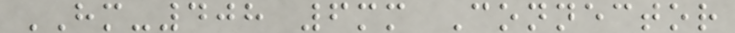HM-408 6mm Connector
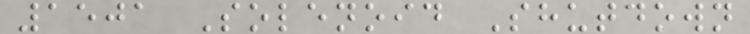1501 Solenoid Shutdown
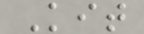Kit
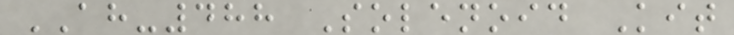AH-488 Solenoid Kit
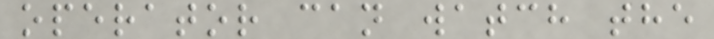operator can watch the
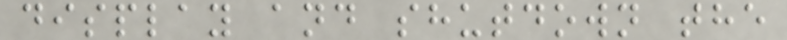display and shutdown the
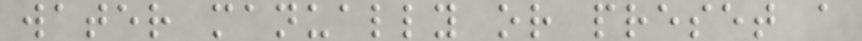water manually or preset a
